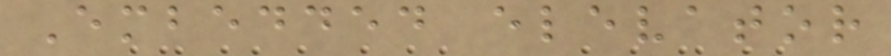Embedded elevator
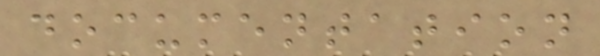documentation
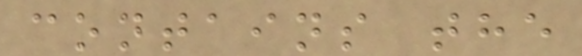contains the
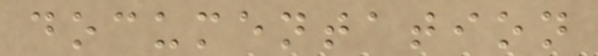documentation
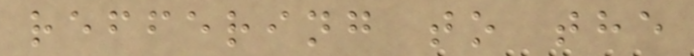reffering to the
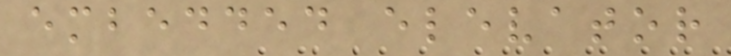embedded elevator
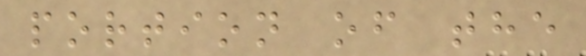portion of the
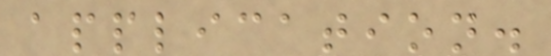application.
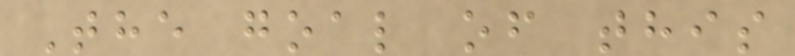The goal of this
